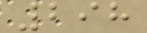298
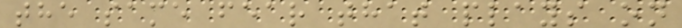the same fear that plays on
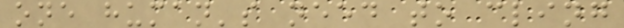one human's need to cling
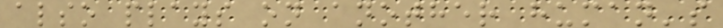also plays on another human's
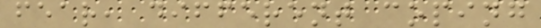fear, different coping
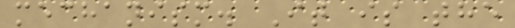mechanism. It is the
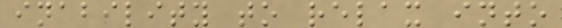inability to relax into
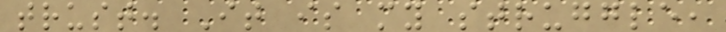trust. It is my struggle,
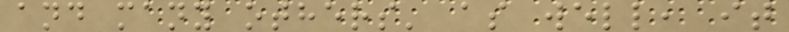and many others' as well, it
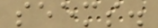seems.
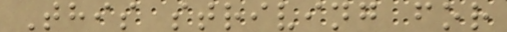This striving for
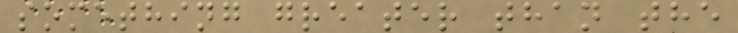something greater than the
